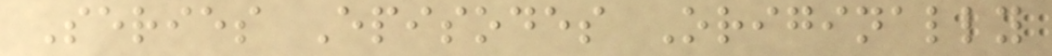Series Episodes Originally
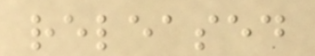released
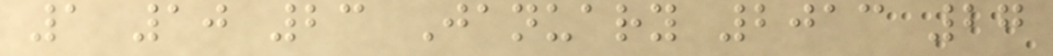1 10 23 January 2013 27
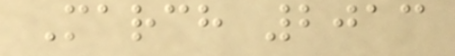March 2013
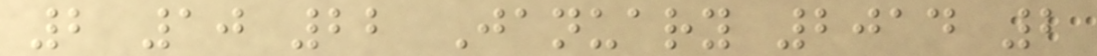2 10 22 January 2014 2
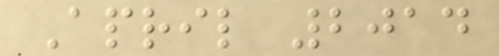April 2014
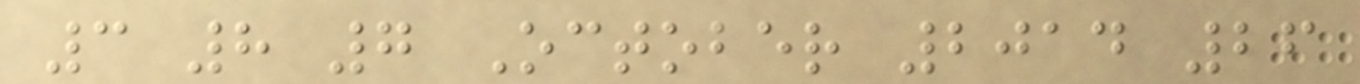3 8 7 October 2014 26
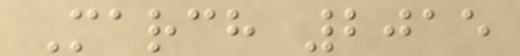March 2015
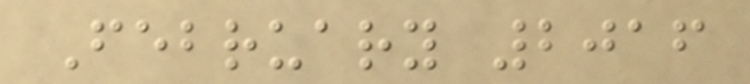February 2016
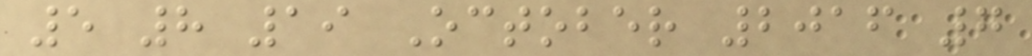5 8 19 October 2016 7
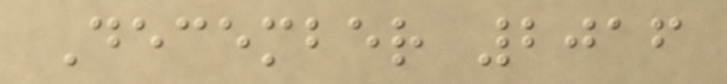December 2016
